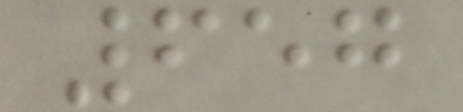657
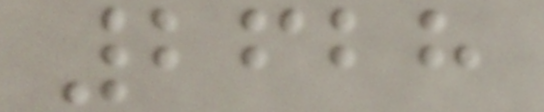2628
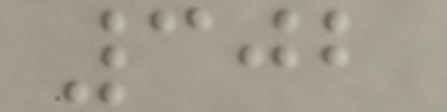302
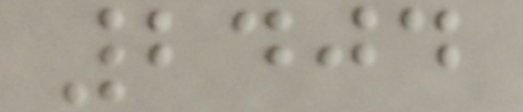2404
